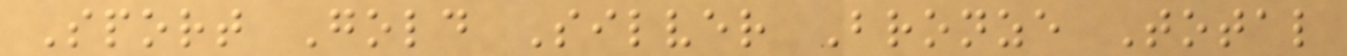Sport Gold Silver Bronze Total
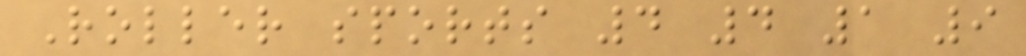Roller sports 4 4 1 9
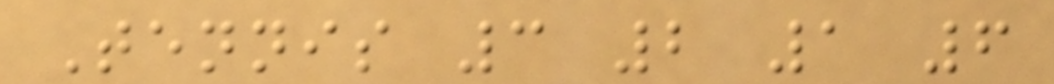Tennis 3 2 1 6
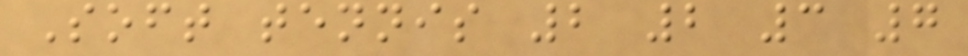Soft tennis 2 2 3 7
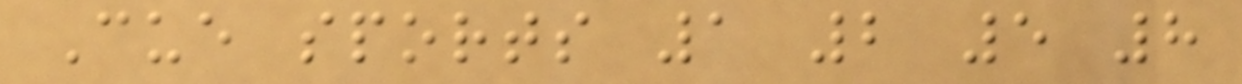Cue sports 1 2 5 8
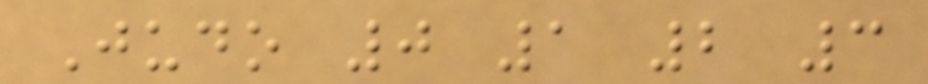Judo 0 1 2 3
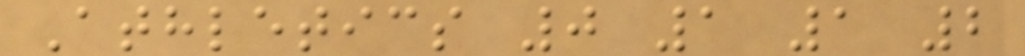Athletics 0 1 1 2
